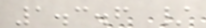1.3.6 /
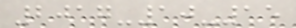2017-10-15
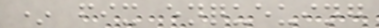* fix enqueuing
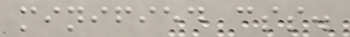minified css.
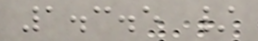1.3.5 /
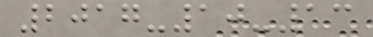2017-10-13
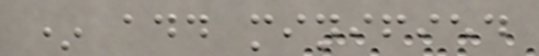* add minified
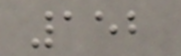152
